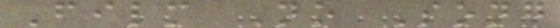Film No Song
